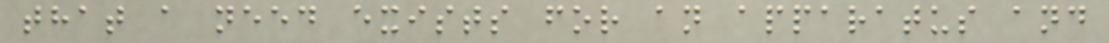that a need exists for an apparatus and
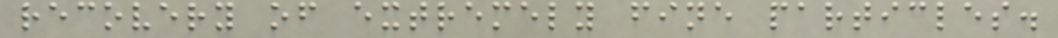recovery of extremely fine particles.
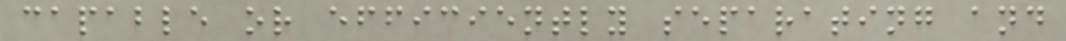capable or efficiently separating and
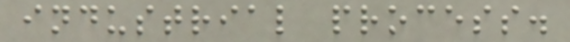industrial process.
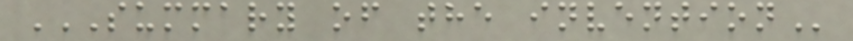SUMMARY OF THE INVENTION
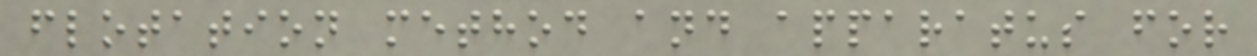flotation method and apparatus for
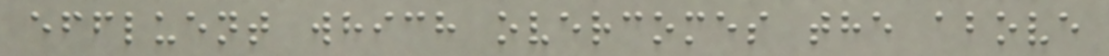effluent which overcomes the above
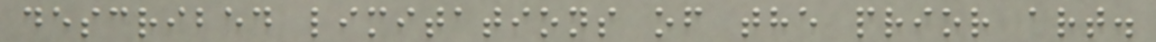described limitations of the prior art.
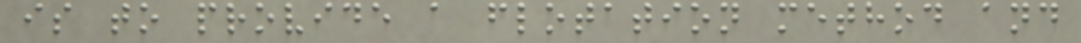is to provide a flotation method and
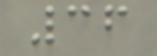36
